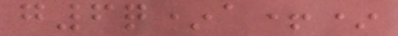g6q*a+*
